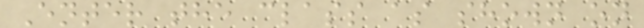Enter the class as shown on
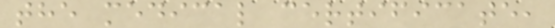the medical certificate,
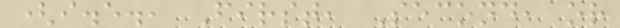(i.e., First, Second, or
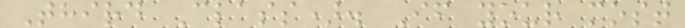Third Class). If your most
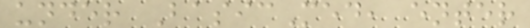under BasicMed, enter
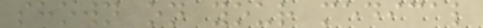shown on your medical
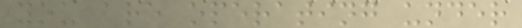you are operating under
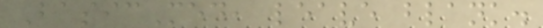BasicMed, leave blank.
